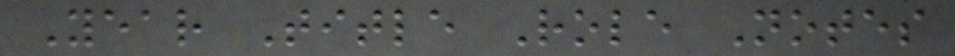Year Title Role Notes
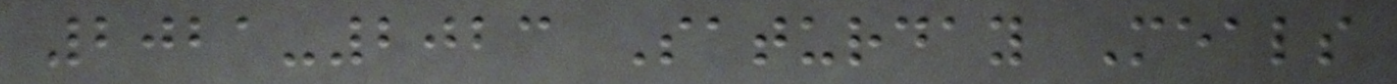2021-2023 Saturday Meals
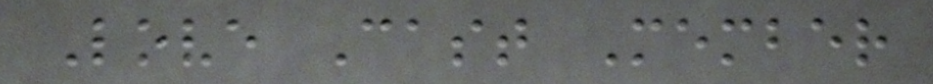Love Cast Member
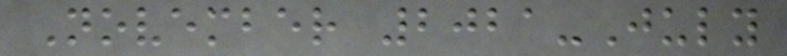November 2021-July
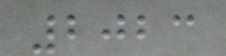2023
